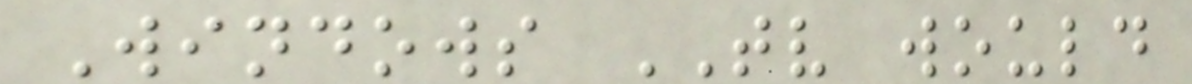Windows TV would
